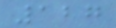127
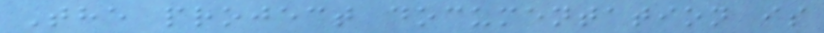The project documentation is
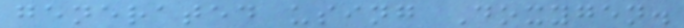generated using Doxygen.
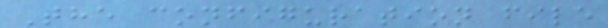The configuration file
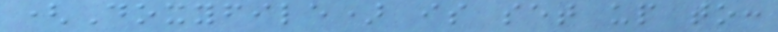(Doxyfile) is set up to:
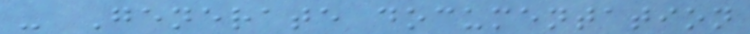- Generate documentation
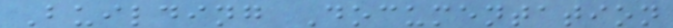Building Documentation
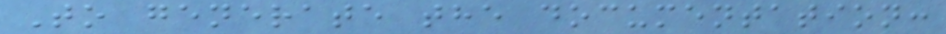To generate the documentation:
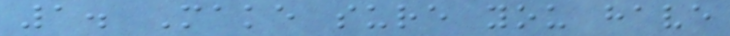1. Make sure you have
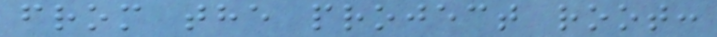from the project root:
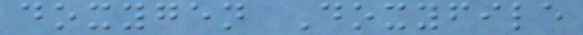doxygen Doxyfile
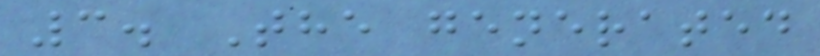3. The generated
